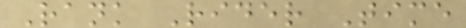Rank Rider Time
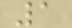1
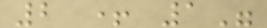2 + 1"
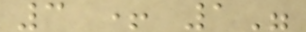3 + 1"
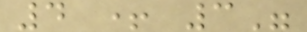4 + 3"
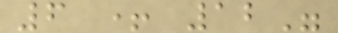6 + 12"
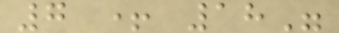7 + 18"
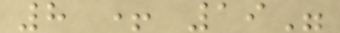8 + 19"
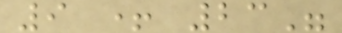9 + 23"
